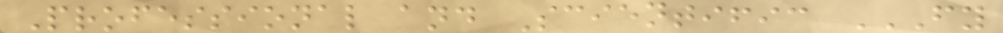Professional and Scientific FY
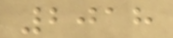2018
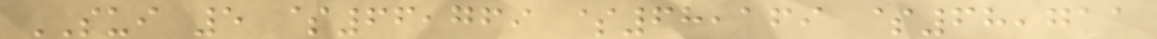SUI 5 $66,769 $68,169 $68,711
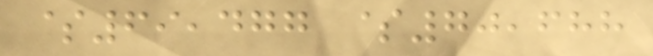$69,477 $70,688
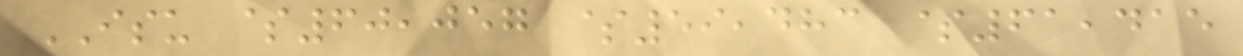ISU $60,057 $59,483 $61,415
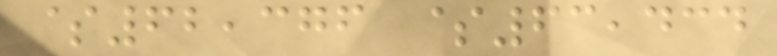$62,376 $63,434
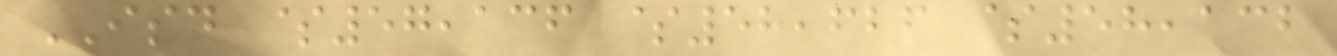ISD $57,136 $58,626 $58,132
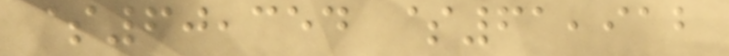$60,354 $61,912
